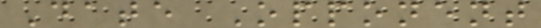Date Opponent
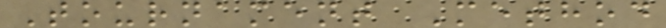Tournament Method
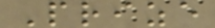Prize
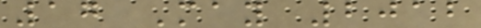17 May 2012
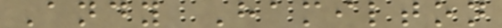Andy Hamilton
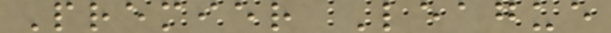Premier League
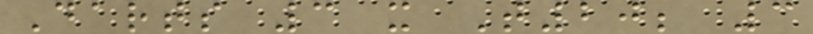Darts 3 x T20; 3
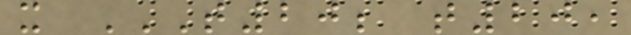x T20; T20,
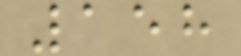158
